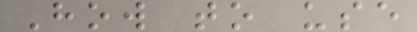How to use
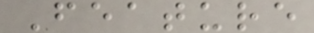Feature
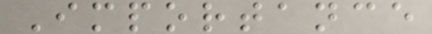Importance
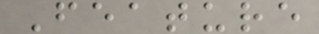Feature
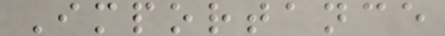Importance
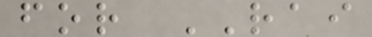for RAI
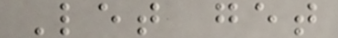Let get
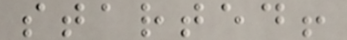started!
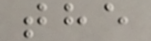the
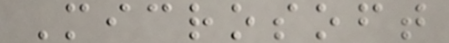Microsoft
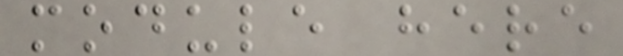module here
